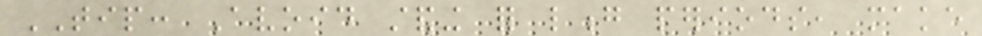TIP: Avoid standing for long periods, make
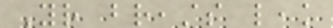Your breasts leak
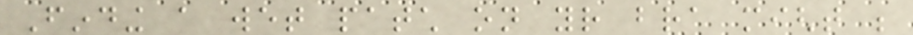Finding a wet patch on your bra might be
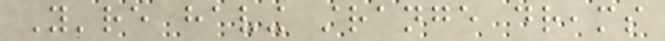You're having strange dreams
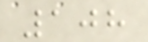108
